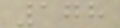178
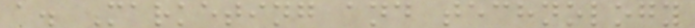a. Marketing and technology
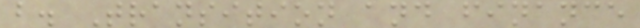b. Transition and finance
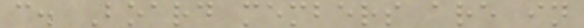c. Board members are in
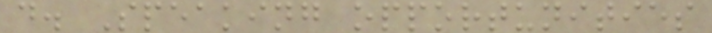d. Speaking opportunities
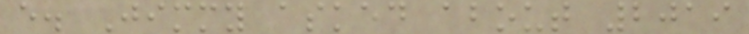e. Jimmy asked about 2019
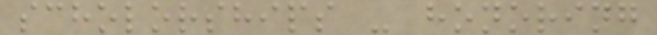scholorships - honoring
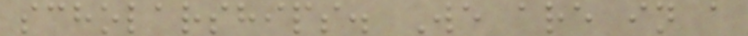scholarships. We are in a
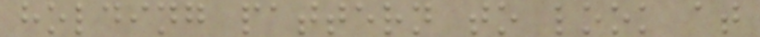holding pattern to look at
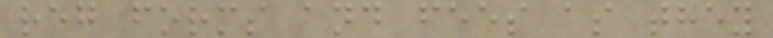reg forms and fees as they
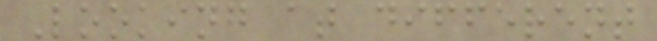Looking at different
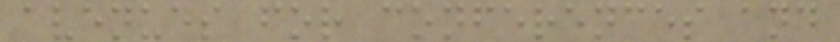avenues for conferences and
